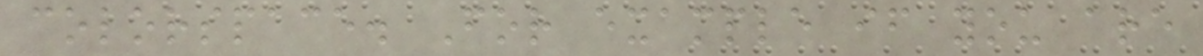colorspace. For example if you are
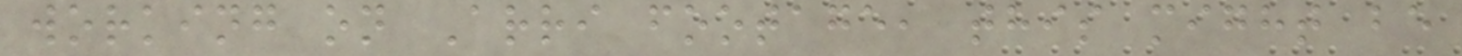working on Arri footage, this might be
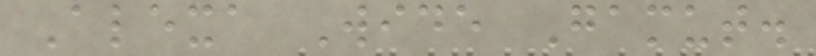Alexa Wide Gamut.
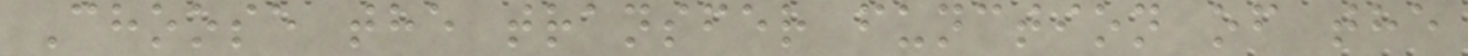Choose the transfer function of the
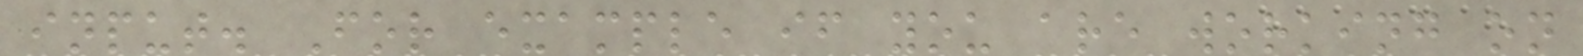input. For example if you are working on
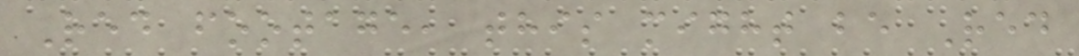Red footage, this might be Red
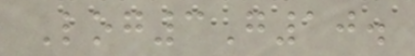Log3G10.
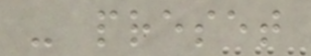- preset
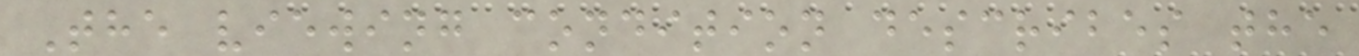The viewing condition describes the
